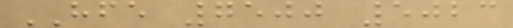HFE 7500 5023
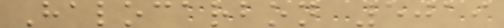Halocarbon 5019
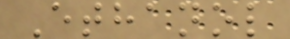Ethanol
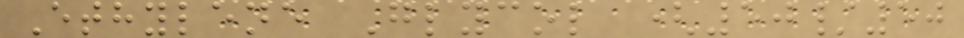Ethylene Glycol (50/50
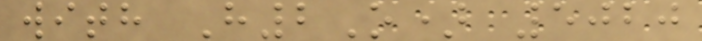with H2O) 5020
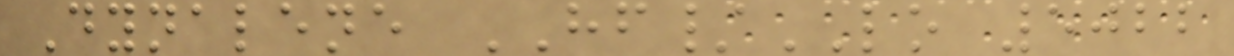Dynalene HF/LO 5022
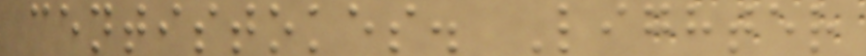centistokes. Lighter
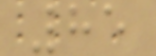85
